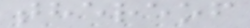thereof
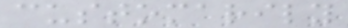customarily
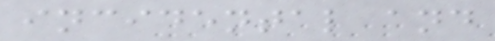incidental and
